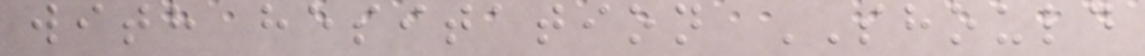with hesitation SHOULD
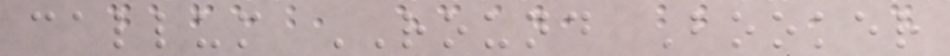callum ROUND Booker
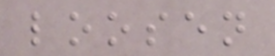loosen
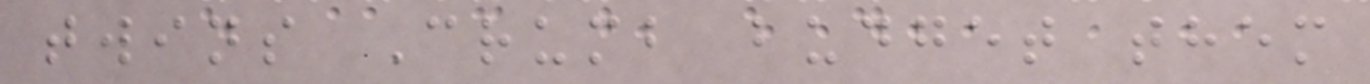twins Crumb budget them
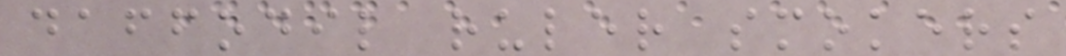daffodil ruler smokers
